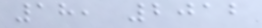18, 2012
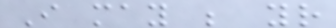I may be your
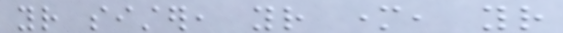your sister, your mother, your
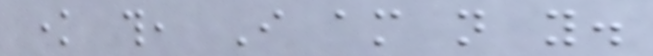know this, I am not you.
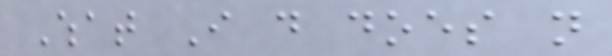What I do does not
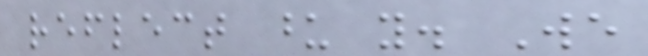reflect upon you. We
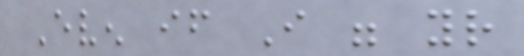Even if I were your
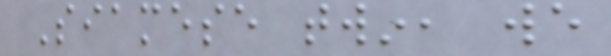Siamese twin, we
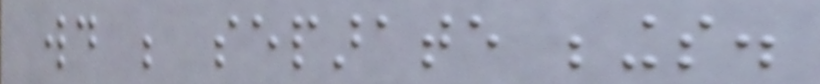would be separate beings.
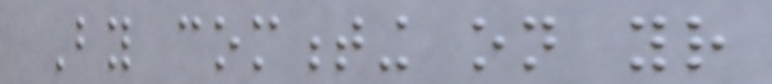By commenting on your
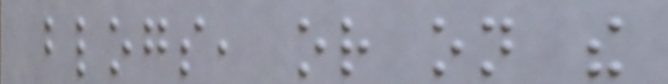blogs, or on the
